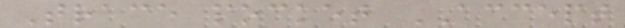Trace pocket ACCEPT
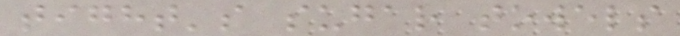tight's sugar towels
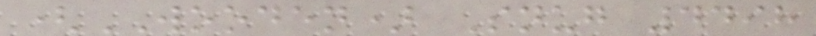(WOODEN) Snug 4498
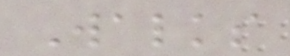Walks
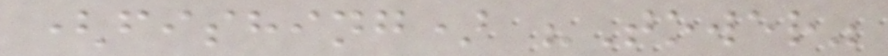(fishing) "Tower"
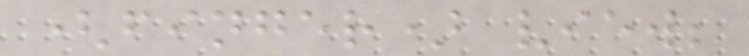(finger) view;
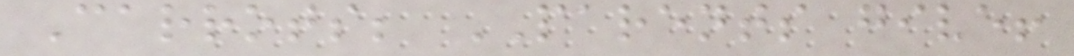Carrots; PARENTS give!
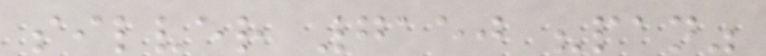silver 7150 "pan"
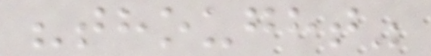"thought"
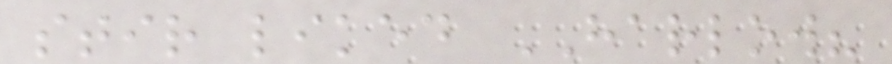stir liked HARLOW?
